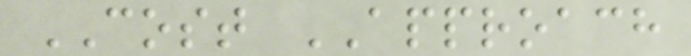COST APPROACH
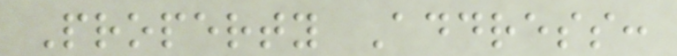Property Address:
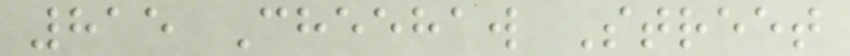815 Cheehaw Street
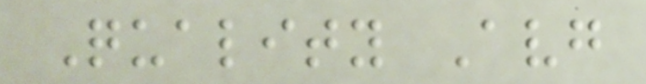Quality Avg
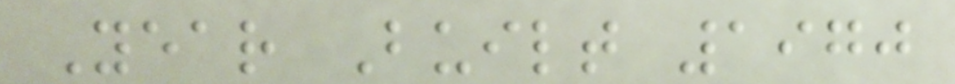Year Built 1970
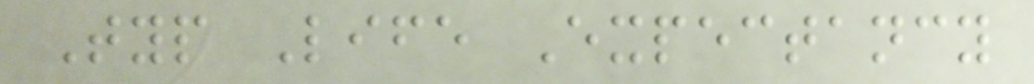Typ Life Expectancy
